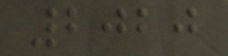2020
